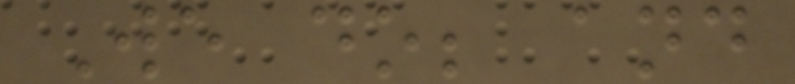We do; and
